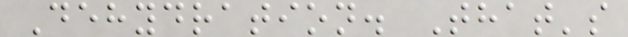Dehydration. That's
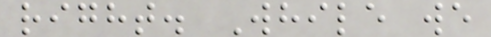right. While we
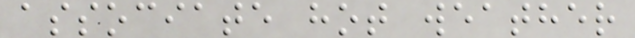associate hot weather
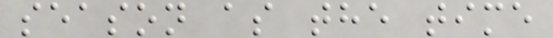season as the time
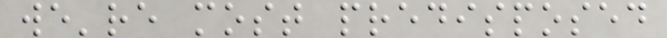we're most predisposed
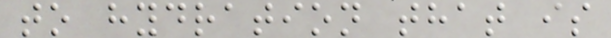to hydration that is
